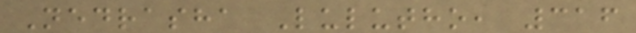Nedrasha Lulutho, 316
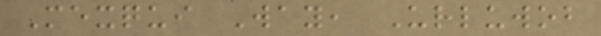Mexqui Way, Urluwob
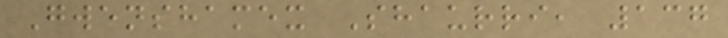Gwenshamex Shaurri, 137
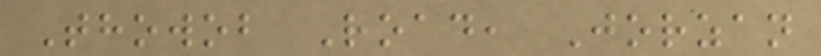Thowob Road, Jorzan
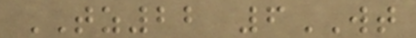TZ22 6WT
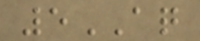5AQ
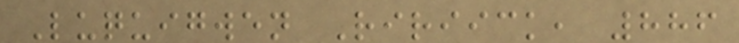Luquigwen Ririick, 886
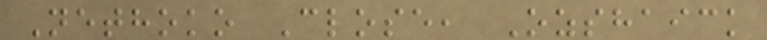Nethoko Close, Ozshaick
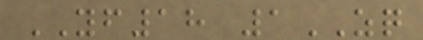YF18 1ZQ
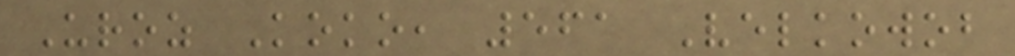Uroz Koko, 561 Velkowob
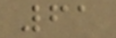61
